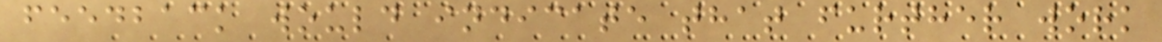feedback would indicate that further work
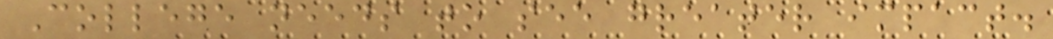College needs to see greater impact.
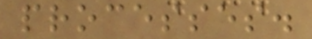processes.
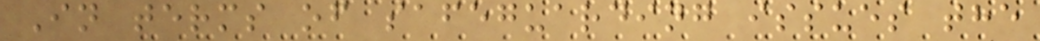In terms of safeguarding issues the
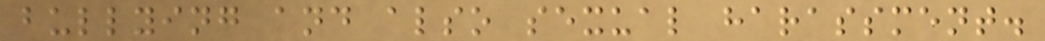bullying and also sexual harassment.
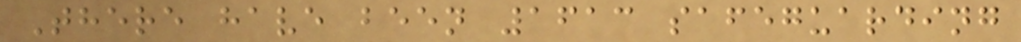There have been 1613 safeguarding
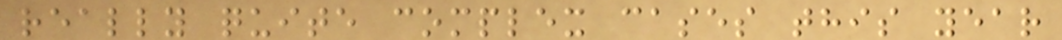really quite complex cases this year
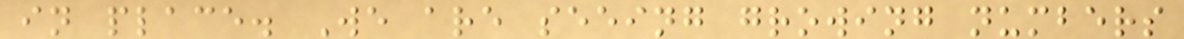in place. We are seeing growing numbers
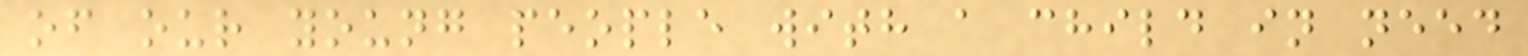of our young people with a child in need
